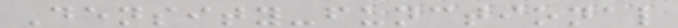Density-functional
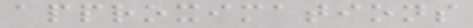approximations
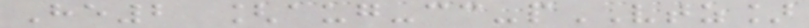He2 [aug-cc-pVTZ]
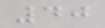40
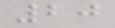20
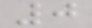0
